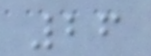26
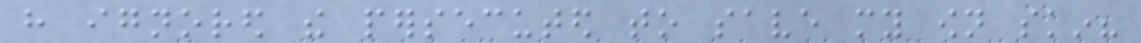have ignored the persecuted to save my own skin?
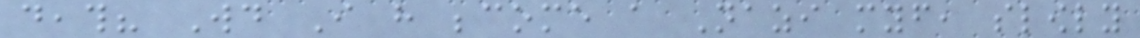death? Would I have become a Nazi myself, slowly
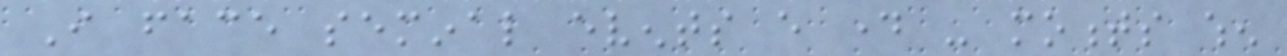I face seminal events every day - moments when
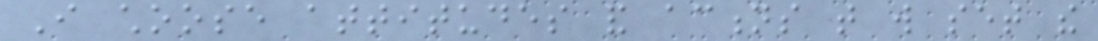I choose attitudes and actions that will set the
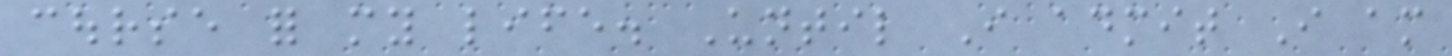course for my life. Until I admit I am
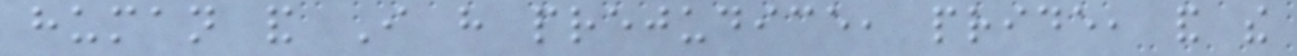human and I have prejudice, pride, and the
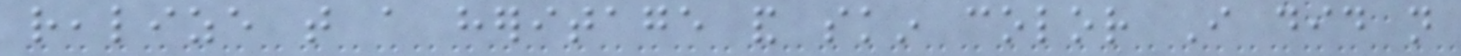realize that a heritage and skin color I did not
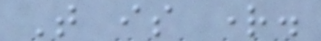That is right.
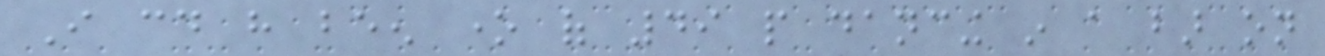I could have been one of 49 people dancing in a bar on
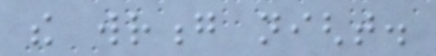the wrong night.
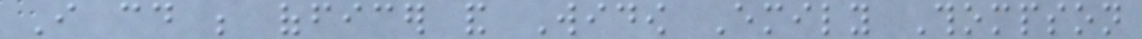I could be officer and Widow Emily Thompson
